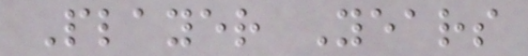Player Years
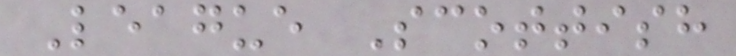League Scottish
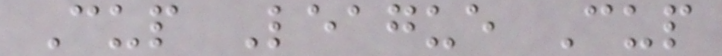Cup League Cup
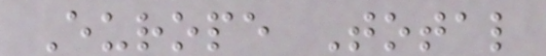Europe Total
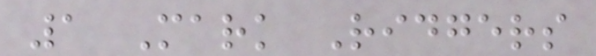1 Mark Ridgers
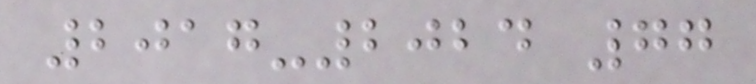2017-2024 77
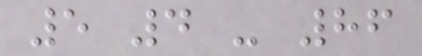5 4 - 86
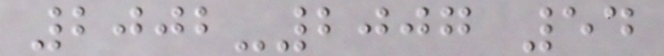2002-2007 54
